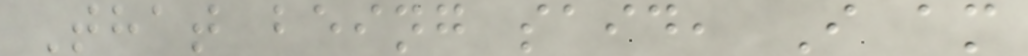That being said, I am
